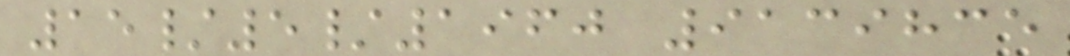15/5/1960 9139835
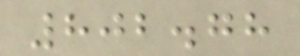802.78
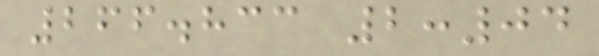266.833 2:04
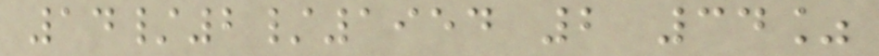14/2/1954 2 34%
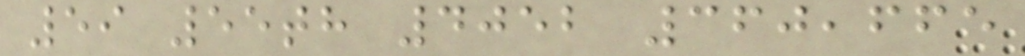59 55th 4052 360,665
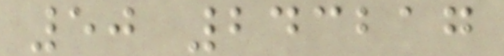50 243217
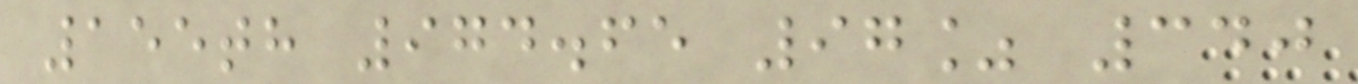155th 974.65 97% 340
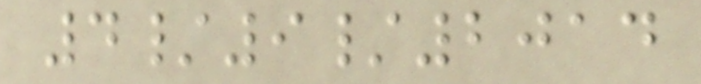4/9/2014
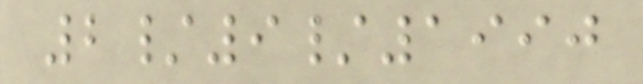2/9/1990
